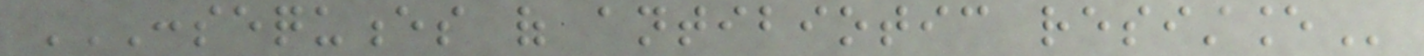CONSEQUENCES OF ANTIBIOTIC RESISTANCE
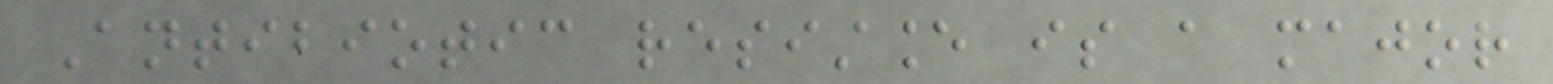Antibiotic resistance is a major
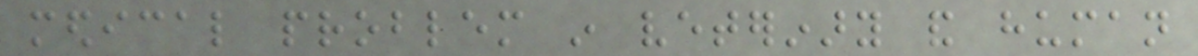medical problem in veterinary and human
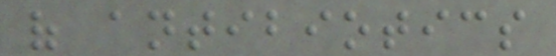of antibiotics
